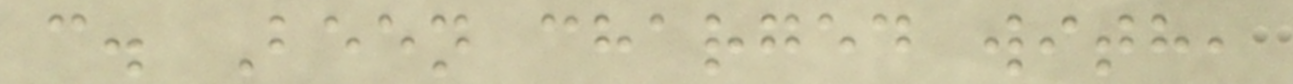c. Been charged with,
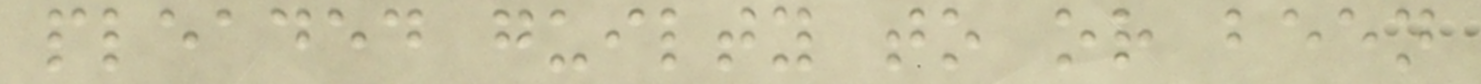pleaded guilty to or been
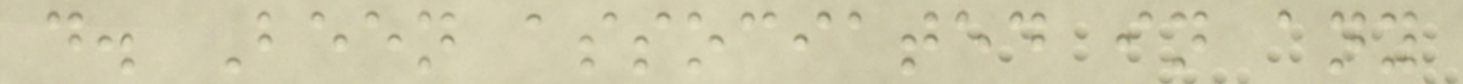d. Been associated in any
